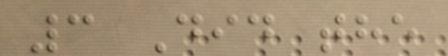3 Did the
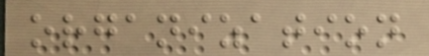organization
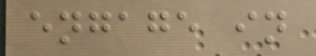engage in
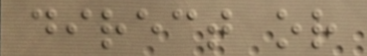direct or
